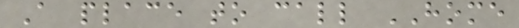A place to call HOME
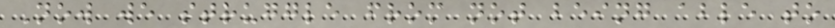Now we struggle from not being able to
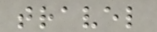travel
